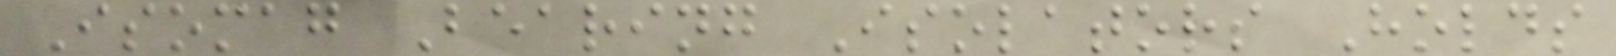Isomag Bearing Isolators Holds
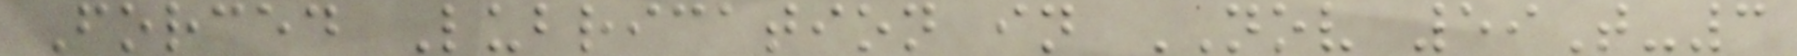Forced Lubrication in NOV 59T-3
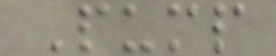Pump
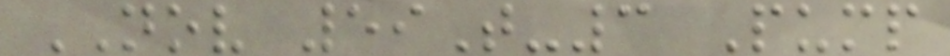NOV 59T-3 Pump
